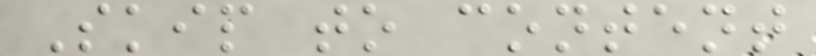Skip to content
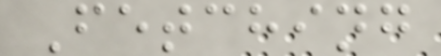Fetching
